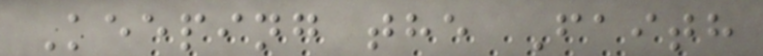Keeping the Faith
